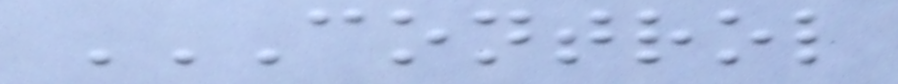CONTROL
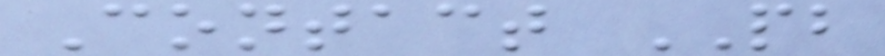Contact PB
